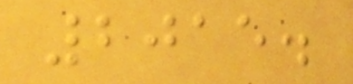2015.
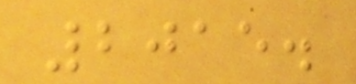2015.
